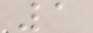1
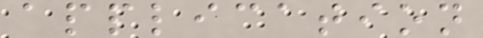application
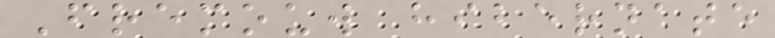Fremouw hibernate
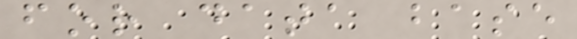for data base
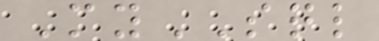MySQL
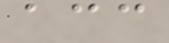acc
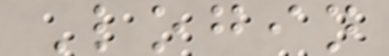Login
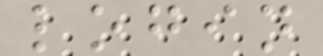login
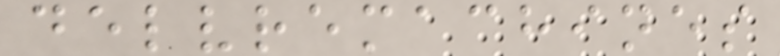delvremachines
